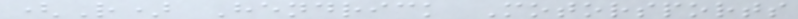(R) Hendrick Motorsports
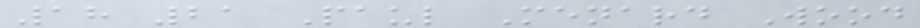18 21 Paul Menard Wood
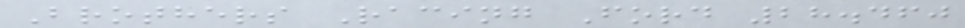Brothers Racing Ford 28.460
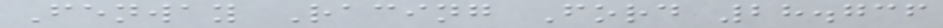Fenway Racing Ford 28.736
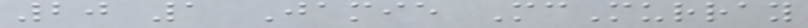20 1 Jamie McMurray
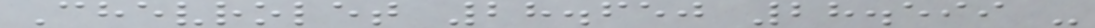Chevrolet 28.650 28.599 -
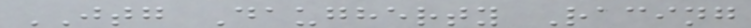JTG Daugherty Racing
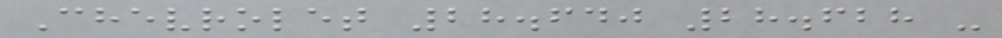Chevrolet 28.640 28.628 -
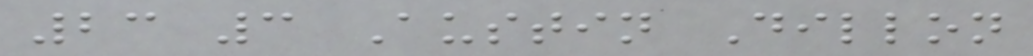23 3 Austin Dillon
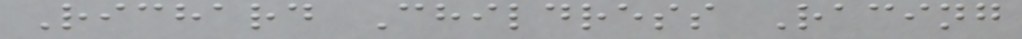Richard Childress Racing
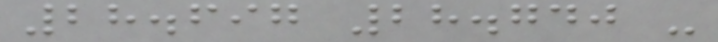28.697 28.740 -
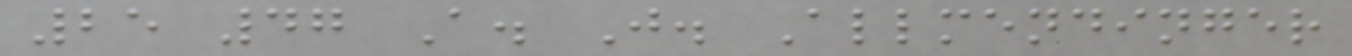25 47 A. J. Allmendinger
